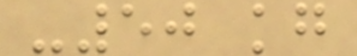-50 kg
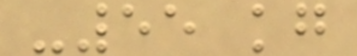-55 kg
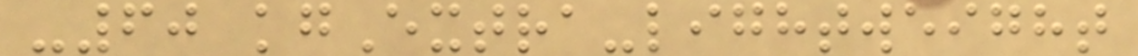-60 kgExtra-lightweight
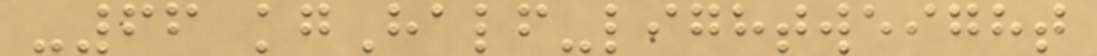-66 kgHalf-lightweight
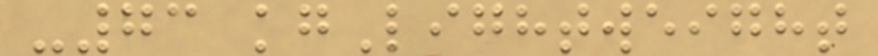-73 kgLightweight
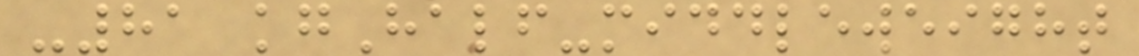-81 kgHalf-middleweight
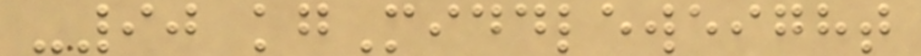-90 kgMiddleweight
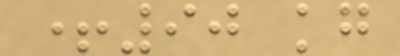+90 kg
